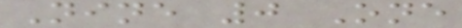Nine 0 One
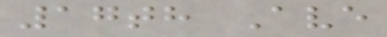17th Ave
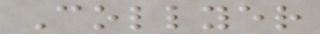Collyer
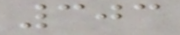303
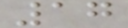17
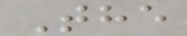The
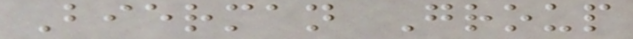Bierman Group
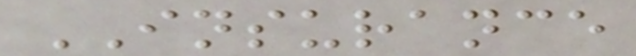INSURANCE
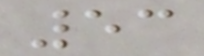53
